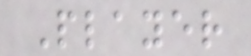Player
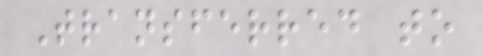Transferred to
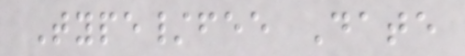Type/fee Date
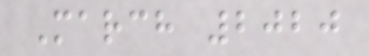March 2020
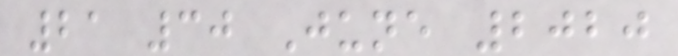21 30 June 2020
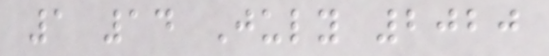1 14 July 2020
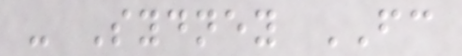- Sydney FC
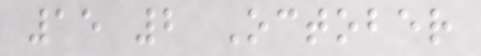15 2 October
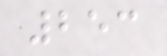253
